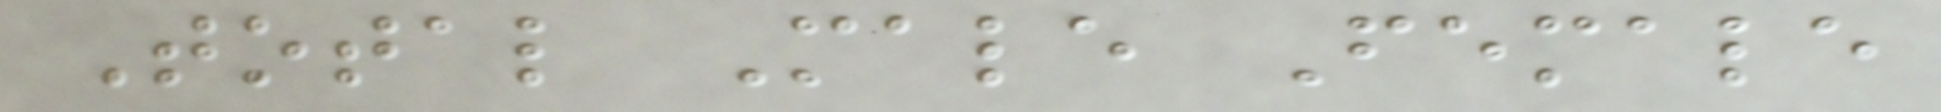Total Male Female
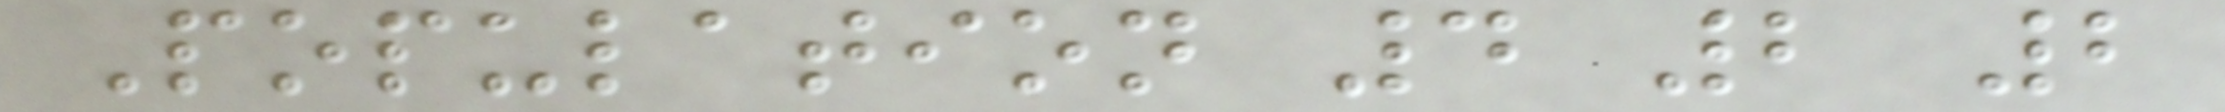Population 4 2 2
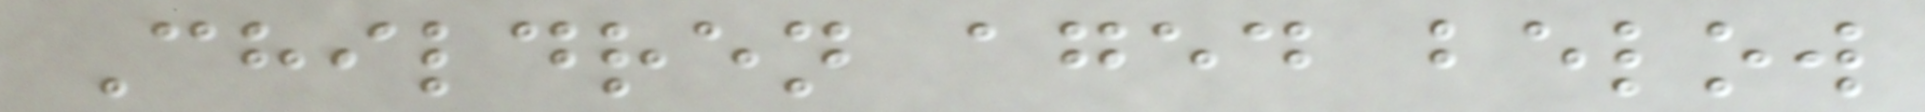Children aged below
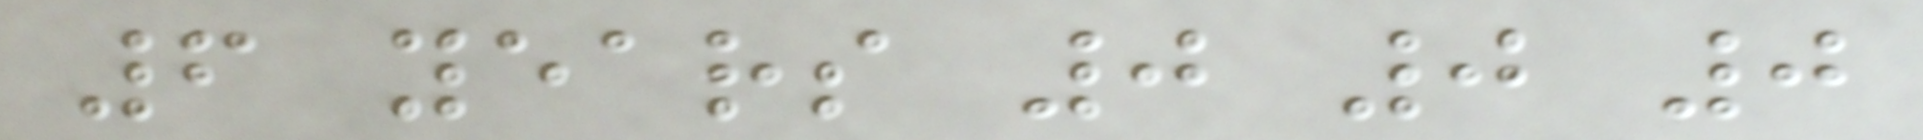6 years 0 0 0
